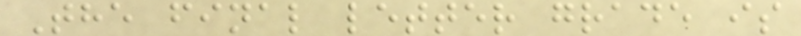The final letter grade is
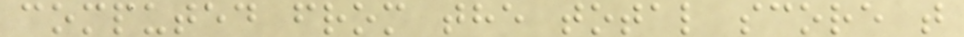computed from the total score t
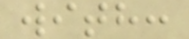with:
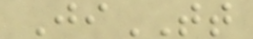JiTT
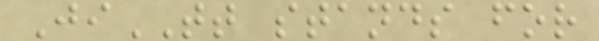JiTT stands for
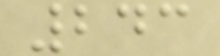243
